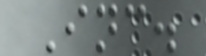Inc.
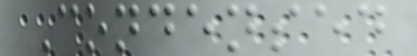Condensed
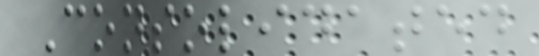Consolidated
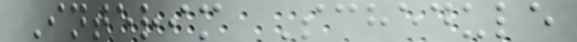Interim Schedule
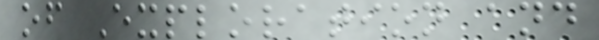of Exploration and
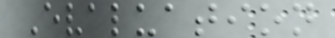Evaluation
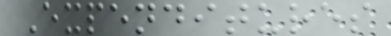Expenditures
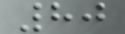80
